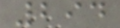294
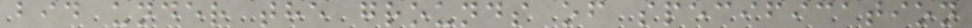bid under the grounds of specification
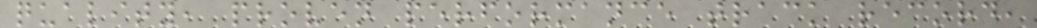quality, proven performance track record,
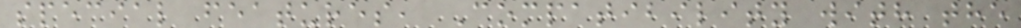special features, Compatibility with the
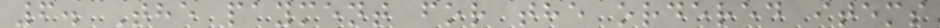6. The payment for the ordered items
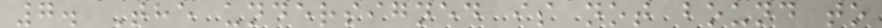7. The undersigned is not bound to
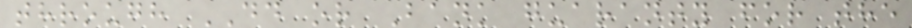through DD or Bank guaranty for the
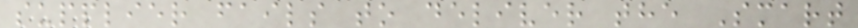supplier fails to deliver the Smart
